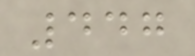447
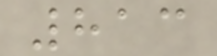813
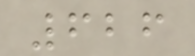626
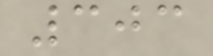303
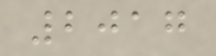2017
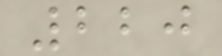220
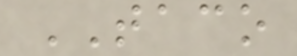TACO
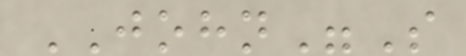JOHN"S
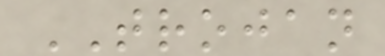TROJAN
